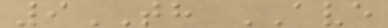9TH AVE
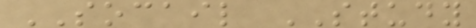SOCAIL STUDY
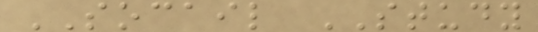SOCAIL STUDY
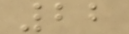22
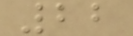22
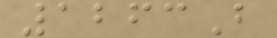1263B
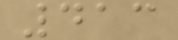413
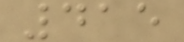415
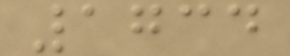1734
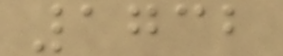1732
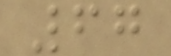67
